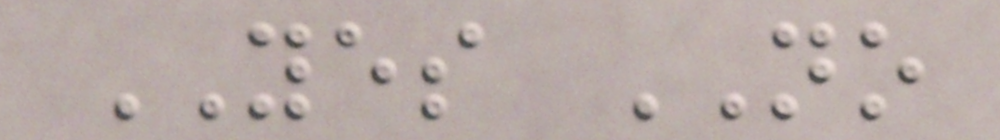YES NO
